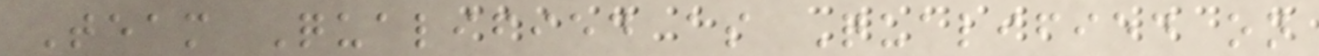Team Qualified as Qualified on
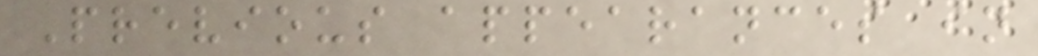Previous appearances in
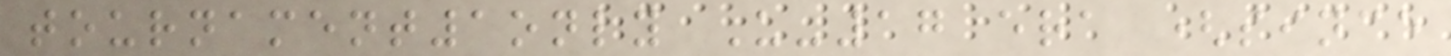tournament1only U-17 era (since
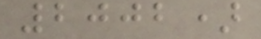2002)
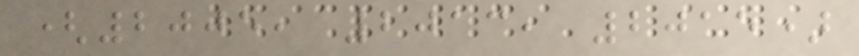(2005, 2013, 2015)
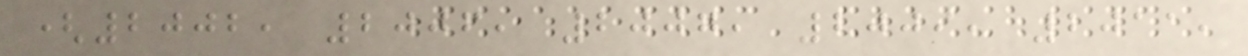(2002, 2006, 2007, 2009, 2011,
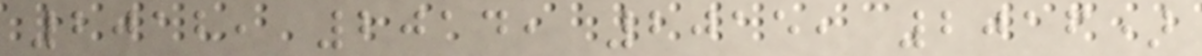2012, 2014, 2015, 2016)
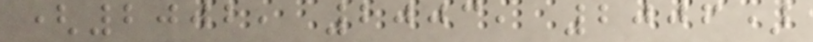(2002, 2003, 2006)
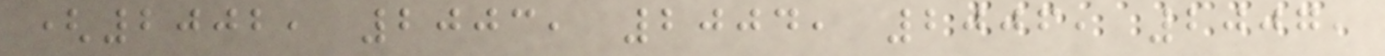(2002, 2003, 2004, 2006, 2007,
